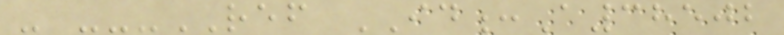- ---REF ID:A38502
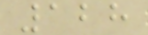128
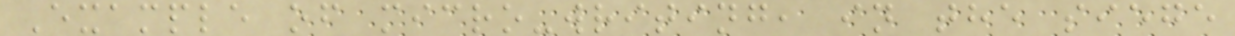Example of micro-writing, in the siege
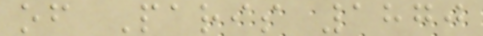of Paris 1870
